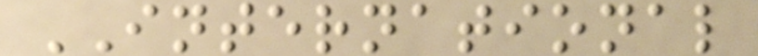INTERNATIONAL
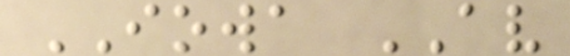IOWA AV
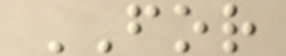FOR
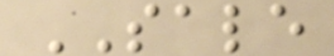SALE
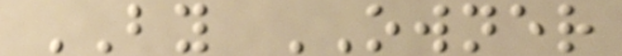BY OWNER
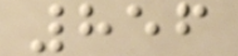856
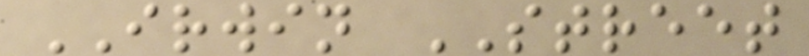IRWIN STREET
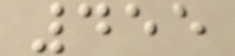455
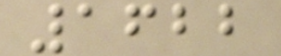1622
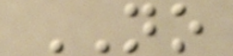NO
